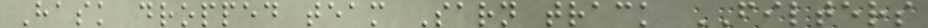Hask dropped team Sarn track FILTERS
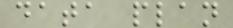data plan
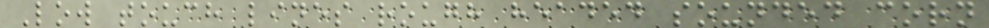Low touch lines rough headed sounded corn
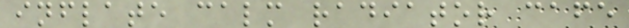inflate calm radiator cafe
